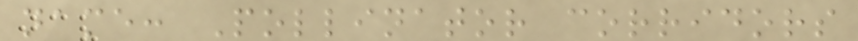name: Pollinator corridors
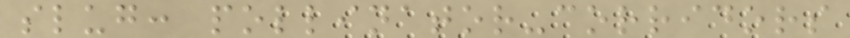slug: pollinator-corridors
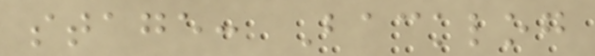stage: Backlog
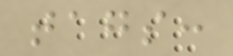tags:
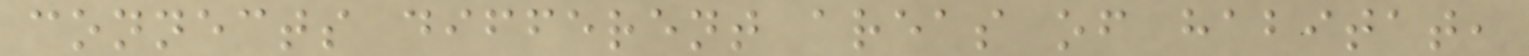connects different areas of habitat,
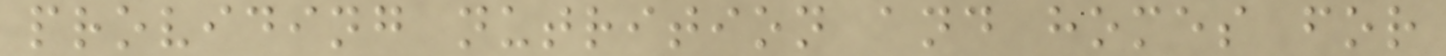providing nutrition and homes for
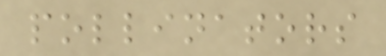pollinators
